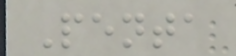Penta
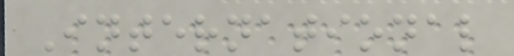International
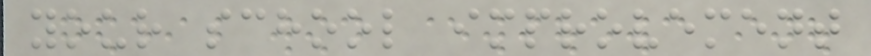your school improvement
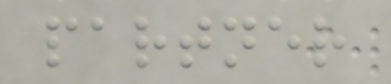partner
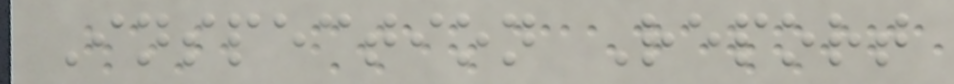Inspection Report
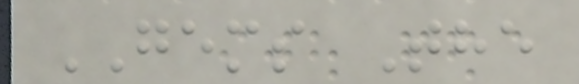GEMS The
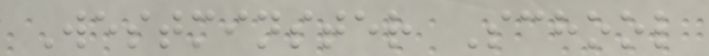Westminster School
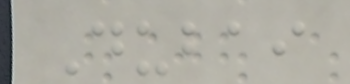Dubai
